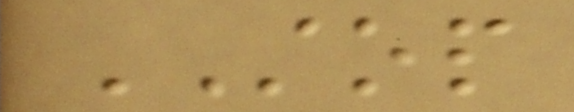STOP
